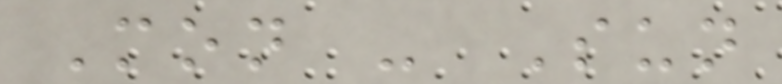Mon - Sun
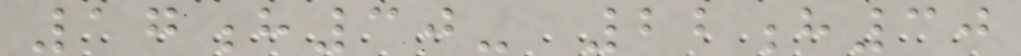17h30- 22h30
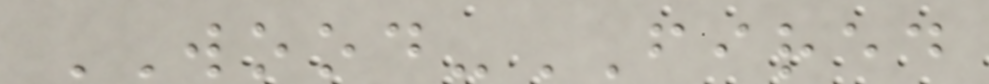WOOD-FIRED
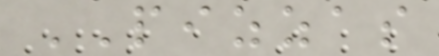PIZZAS
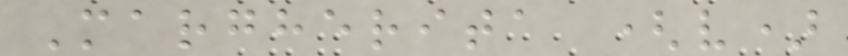Margherita (v)
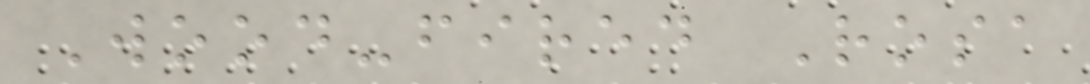Wood-fired Rosa
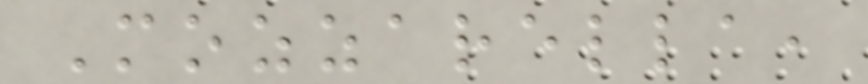Mozzarella,
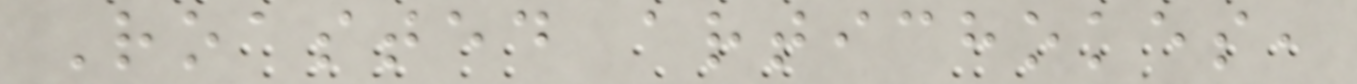Roasted artichokes,
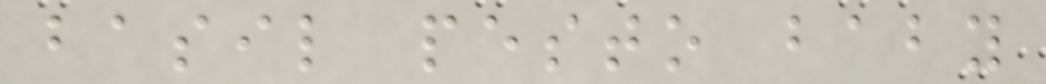basil pesto baby
